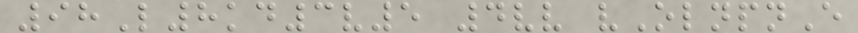98L8kd3v5 4vv vOlnpnE
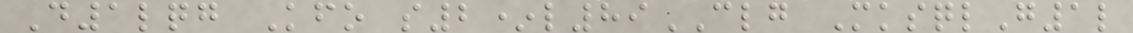D1lqg Kfo s2*l89CLG MksqlG1l
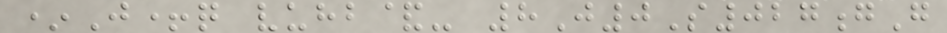*J+q vuhb&- 8J0S027gG
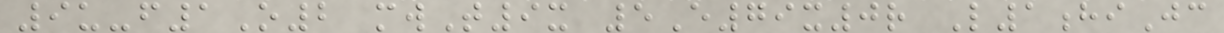9u-f1O2 mwT9x 5E79x0r L1hiJc
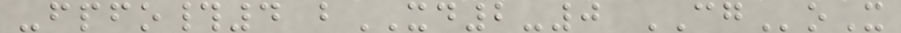-fpfo#4 bXD2-0 CGoX
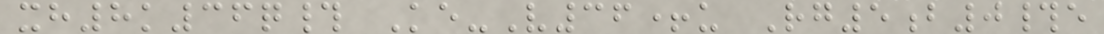xh8k36q# Ke-V36+u Rg5b0#e
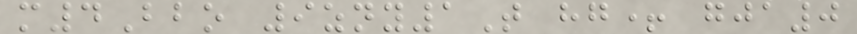m4Bbo 9zny1T hg+ gja0
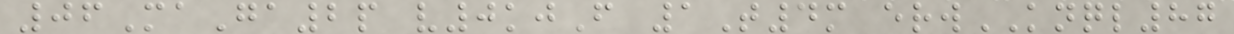06MaGa2p v0kjF 1T4m erwKNQL87
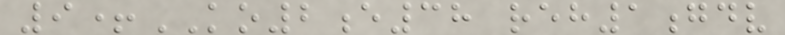9+KO2e38 reh1gdv
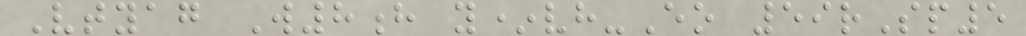Vtyag W8h y*vh-Eo 59rSp5
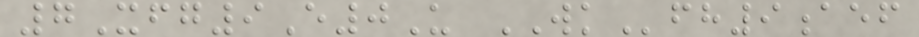7Xfg9E0U WKfh9aef
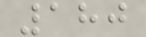180
